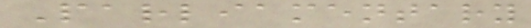Parliamentary
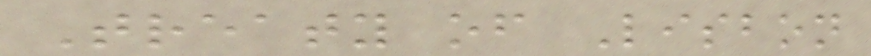Treaty of Lisbon
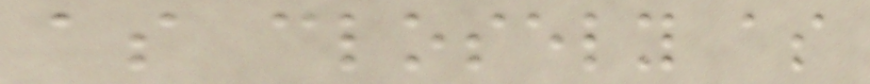as closely as
